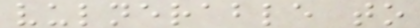vulnerable to
